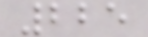225
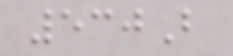530B
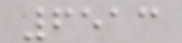6513
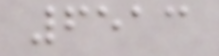6513
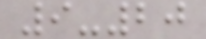9-20
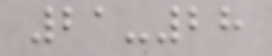21-28
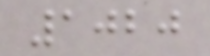1020
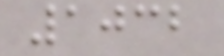1032
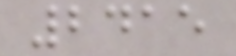2415
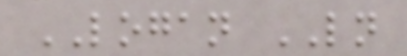LOGAN LN
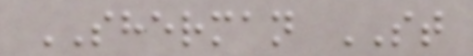SHERMAN ST
